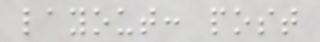layout: post
